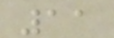11
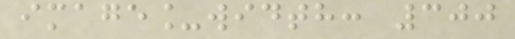image_width: 300
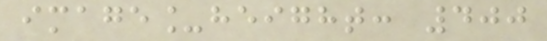image_height: 400
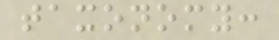taxonomy:
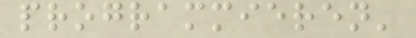programmieren'
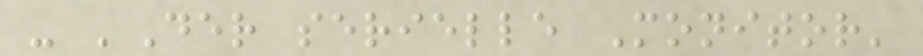- 'Der serielle Monitor'
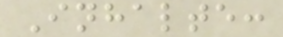Inhalte:
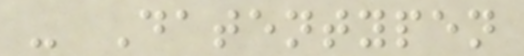- Datentypen
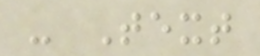- Text
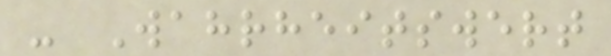- Wahrheitswert
